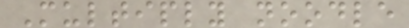Multiply noodle
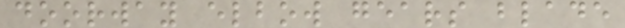doorway elbow gears blade
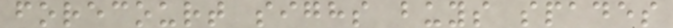forecourt sighs buys spades
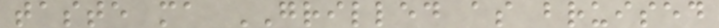taste ma GRILLED as bruised
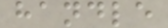handle
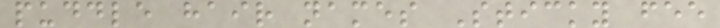puddle hair names Sticky fee
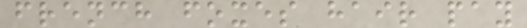french foxes hair pay
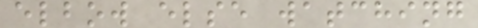elbow else watching
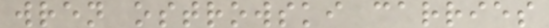wren ostrowski carries
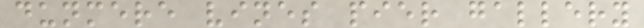dunmere vines pier gallery
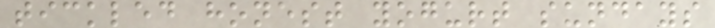tickled honest yogurt sundays
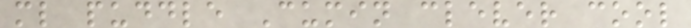ml puddle Cumin clever cool
